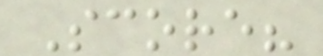Score?
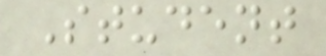Student
